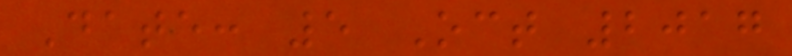Date: 5 Oct 2017
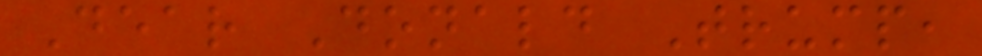Dear Donald Trump,
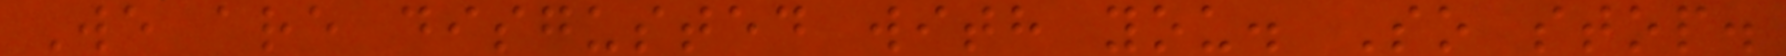We are disgusted with you. So stop.
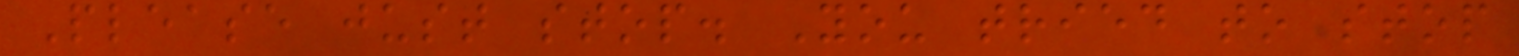Please just stop. You tried to stop
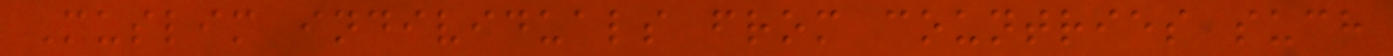Muslim individuals from countries such
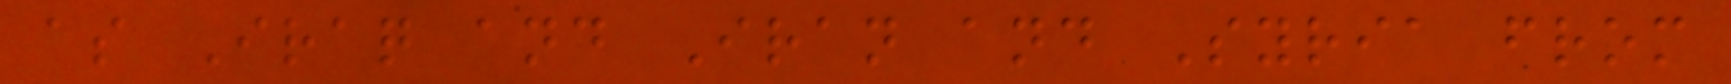as Iraq and Iran and Syria from
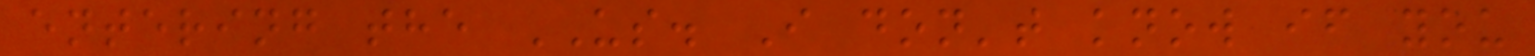entering the US. I don't know if you
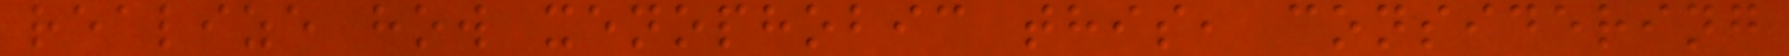realize how xenophobic this, considering
